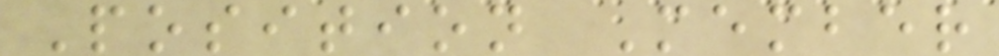Position Member
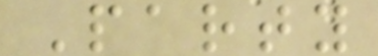Party
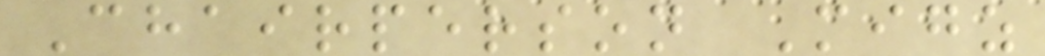Chairperson Migz
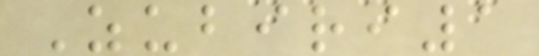Zubiri1
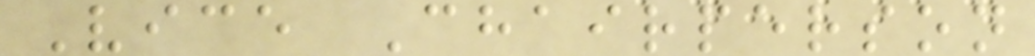Vice Chairperson
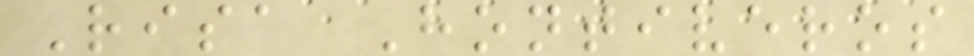Risa Hontiveros
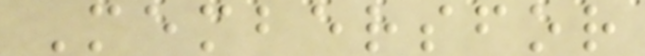Membersfor
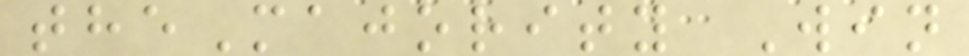theMajority Win
